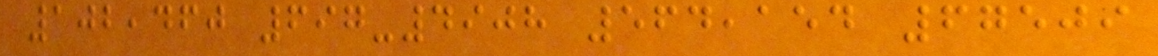102,460 697-4908 564,154 67509
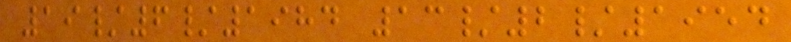19/6/1984 13/2/1954
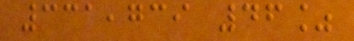331,739 46%
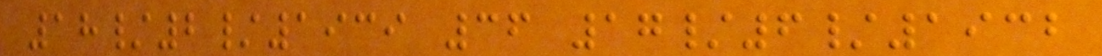18/2/1939 36 17/6/1932
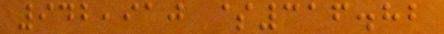942,910 $316.82
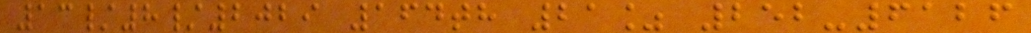13/8/2029 164th 21% 252-6126
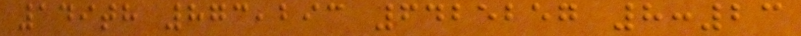149th 873,293 6425257 8:23
